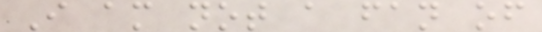I am not a fan of
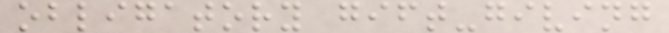obligatory gift-giving
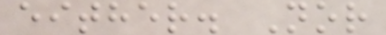either. Nor
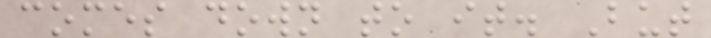comes down to it. But
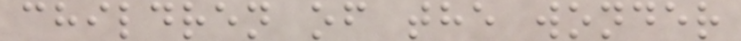children of the wonder
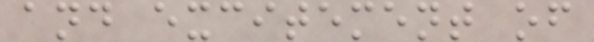and excitement of
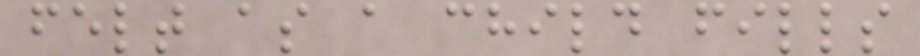felt as a child fills
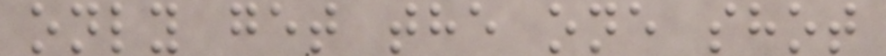only get the one shot
